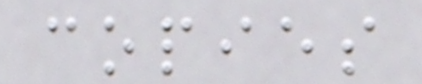copies
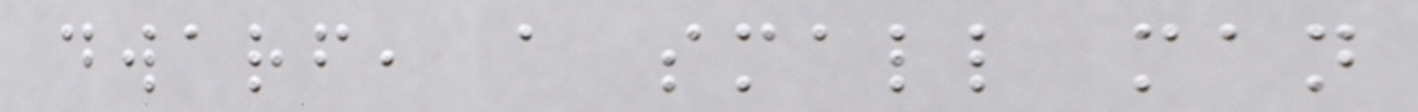dwarf, a small man
